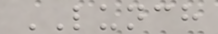LUNCH
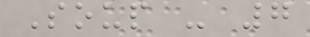Soup - 7
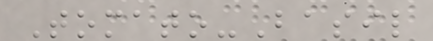Tomato-Basil
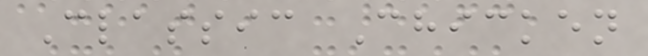Classic Chicken
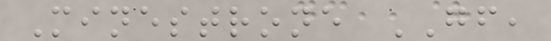Minestrone GF,
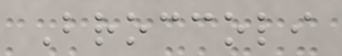Broccoli
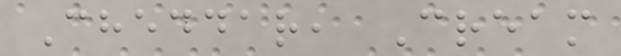Cheddar, Cream
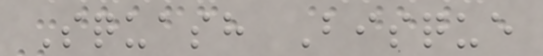Squash Bisque
